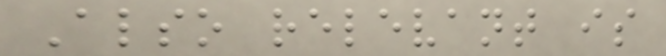Also relevant is
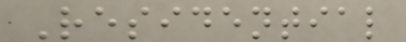Residential
